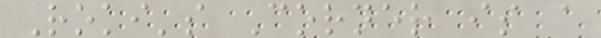Roki's Corner is a
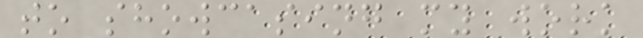to showcasing my work
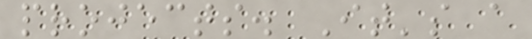projects. It's a
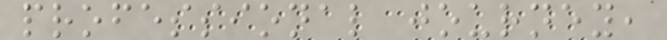professional journey,
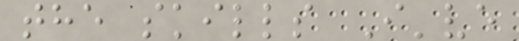the skills I've
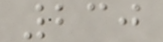230
